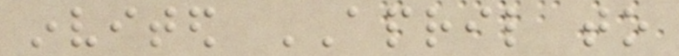invited APRIL to
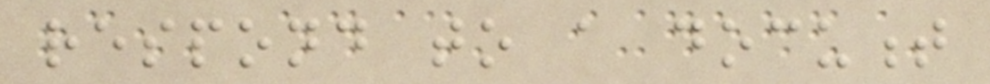respond to a document
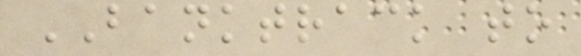BANKTRACK to
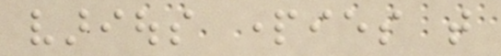various parties that
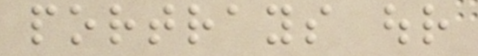portrays our
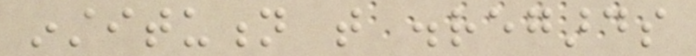institution that disregards
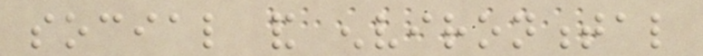social and environmental
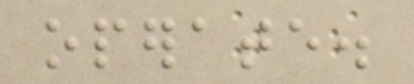operate.
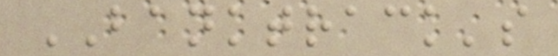BANKTRACK's
